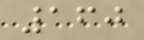160
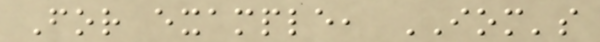For example, IOM's
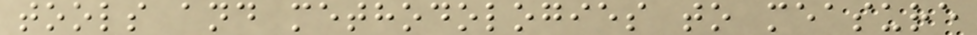tools and methodologies to measure
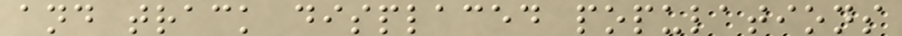and track displaced populations
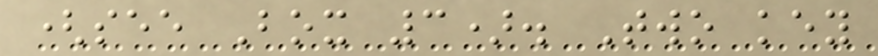(see Box 3). Two key
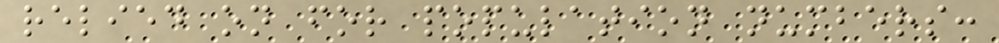relied on for population numbers:
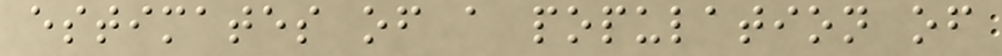estimates of a population of
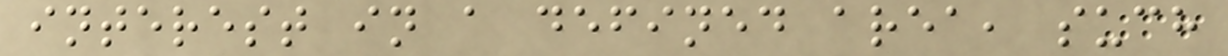interest in a defined area, such
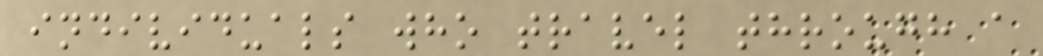individuals who travel through a
